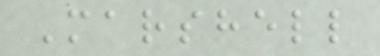Marshell
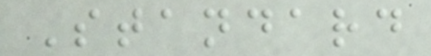Standard
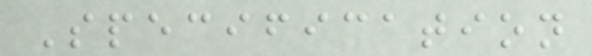Specification
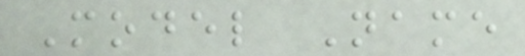Model Name
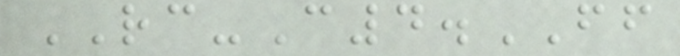RC-C4.FF
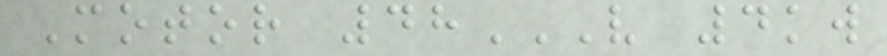Motor 48V 4KW
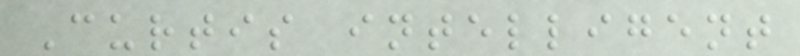Curtis intelligent
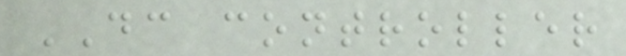DC controller
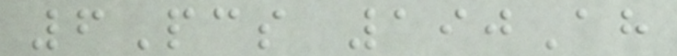6Pcs 190Ah
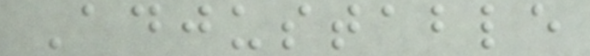Adjustable
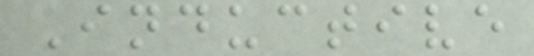Inductive
